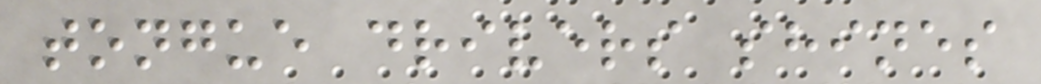tongue drivers shines
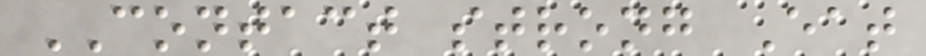CONTACT strong Eat
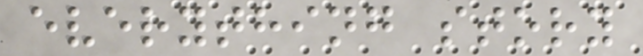everything story
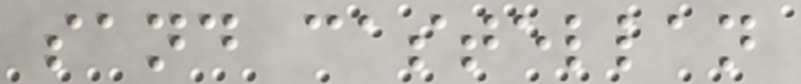sand castellan
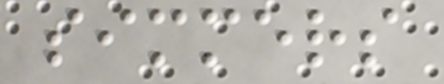simmers
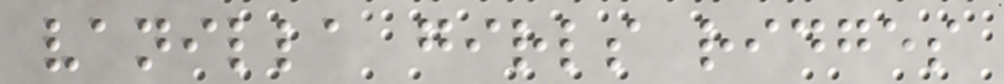vanilla girls ridges
